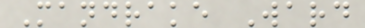Mandrake Ward
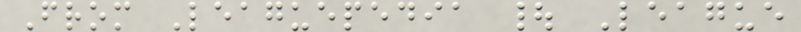From Leaguepedia | League
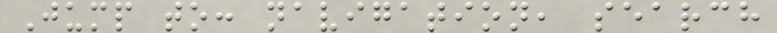Jump to: navigation, search
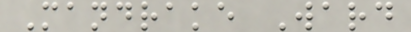Mandrake Ward
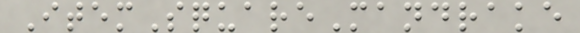ItemSquareMandrake
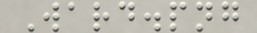Ward.png
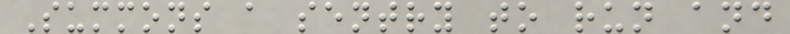Summons a sentry to run and
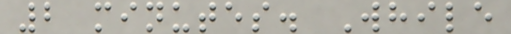2 minutes. While
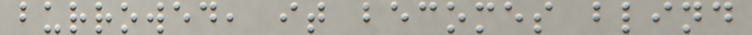burrowed, it becomes blind
